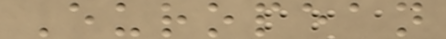European
